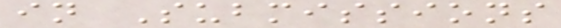in Submissions
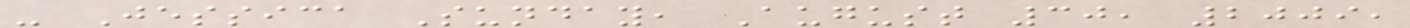- Jessica Sunday, August 30, 2009,
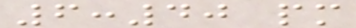6:40 pm
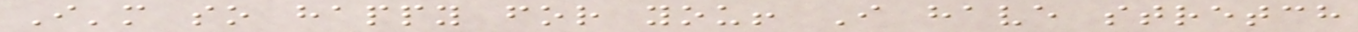I'm so happy for you! I have stretch
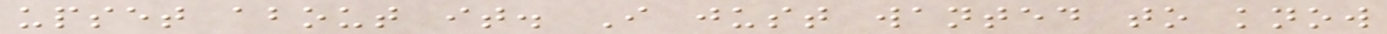upset about it. I just wanted to know
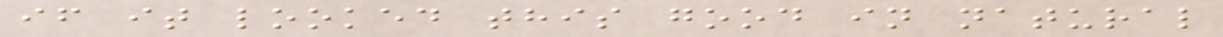if it looked this good in natural
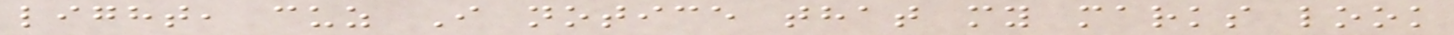light, cuz I notice that my marks look
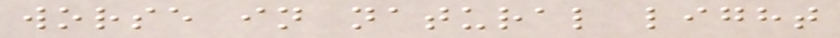worse in natural light
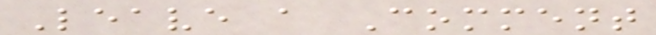Leave a Comment
